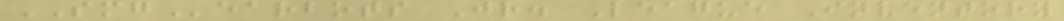SMGearbots Jr. League Inventory
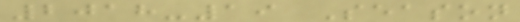2018-19 Season
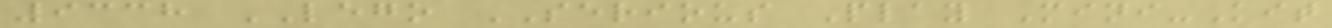9338 LEGO SERIOUS Play Mini-Kit
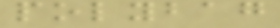polybag
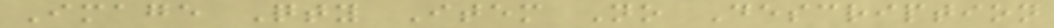Image Qty Item No Description
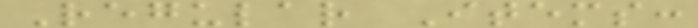Regular Items:
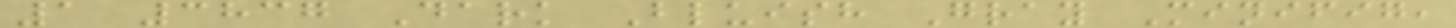1 3837 Dark Bluish Gray Minifig,
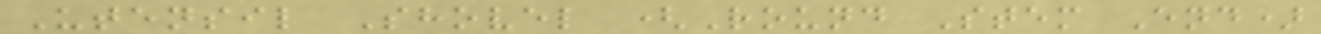Utensil Shovel (Round Stem End)
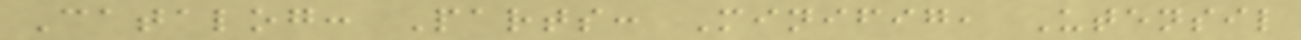Catalog: Parts: Minifig, Utensil
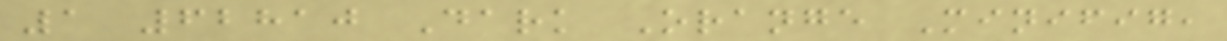1 62810 Dark Orange Minifig,
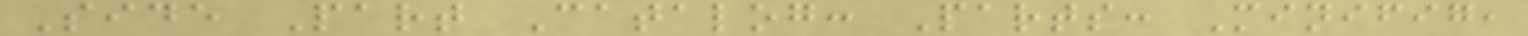Side Part Catalog: Parts: Minifig,
